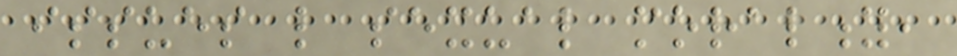issues like sexual morality,
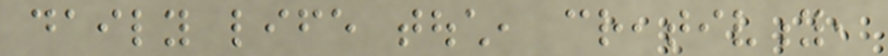daily life touch, creativity,
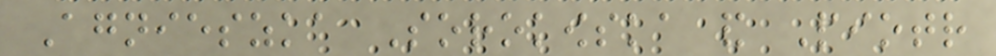Agnieszka Sorokowska and Piotr
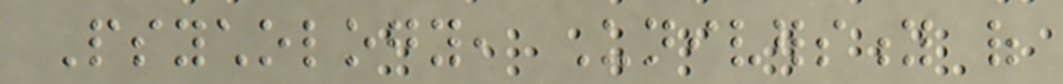Psychology, University of
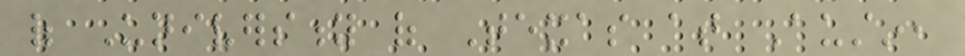of University of Texas at Austin,
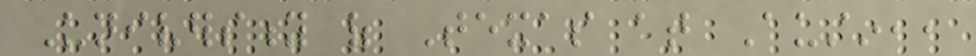University of Texas at Austin,,
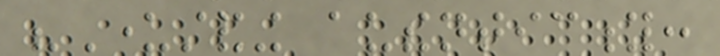"Understanding authenticity:
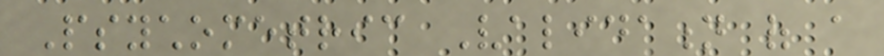Psychometric Validation of a
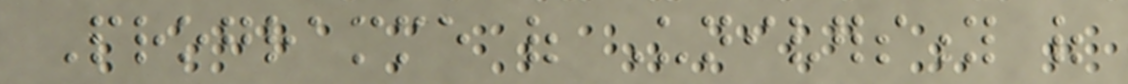Programme of University of
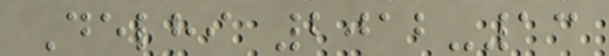Delhi 2012-13
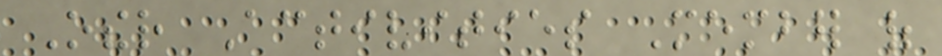Other Activities Member of
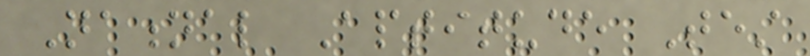National Aptitude Test
